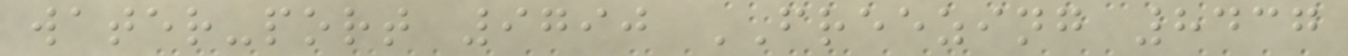water-port 9790 FREEZING 8437
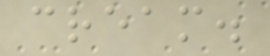cream.
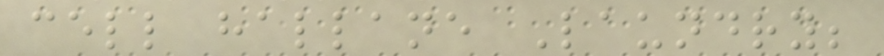cell hallane Laundry;
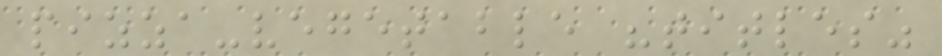pizza-vegetable "titles"
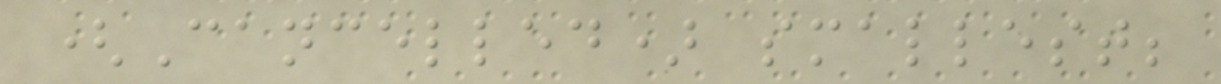(Cancelled) smallest;
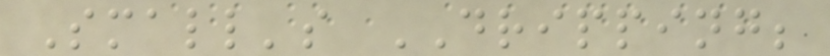Small's DRIPPING;
